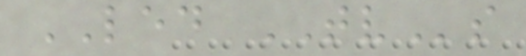LED TVs
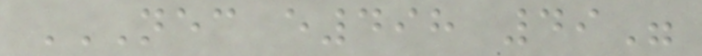NEC E498 49"
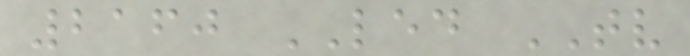2160 LED TV
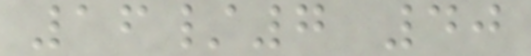16/7 40
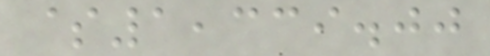$1,339.00
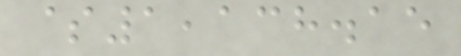$1,138.15
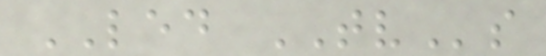LED TVs
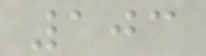103
